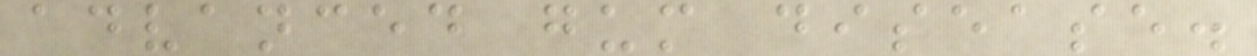advanced gum disease.
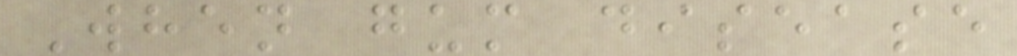When gum disease
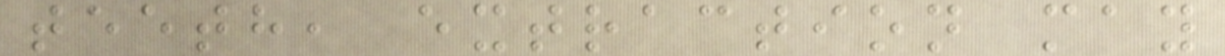teeth, extraction may
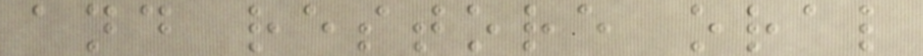and restore oral
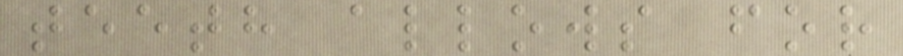teeth allows for
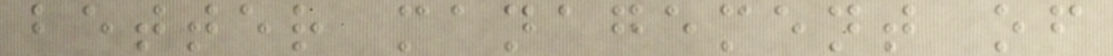better management of
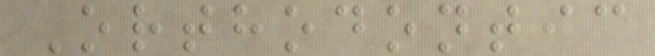Orthodontic
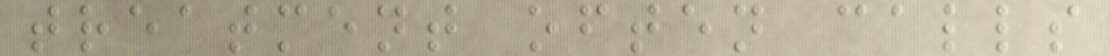treatment often calls
